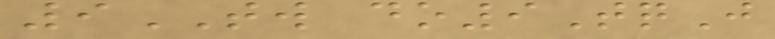9TW do9TqJ
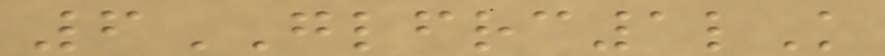6GLFRC1lK
